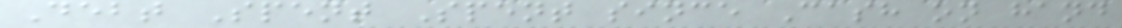Debt Spent Spent since Cash on hand
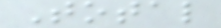Total
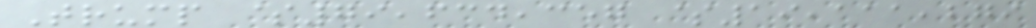Trump $79,634,357 $19,111,279
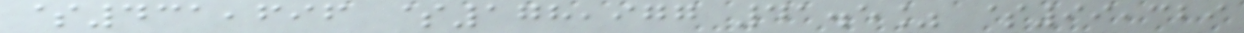$431,696 $178,977 41.5% $99,329
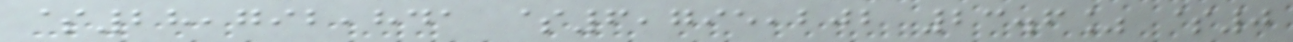$28,792,841 $6,795,202 23.6% $0
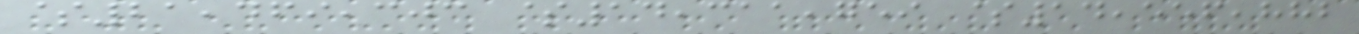$21,469,303 $14,311,759 $14,556,882
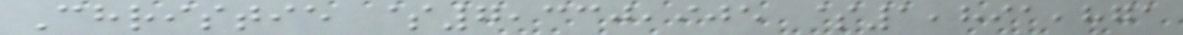Christie $7,330,905 $1,891,871
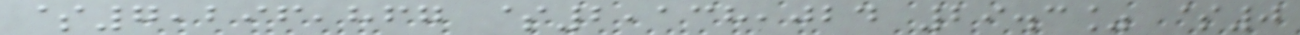$7,296,867 $2,138,024 29.3% $0
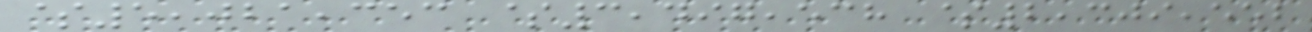$5,021,353 $3,497,538 $2,309,552
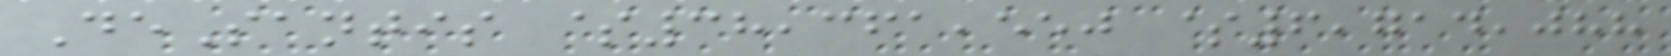DeSantis $38,361,550 $6,714,088
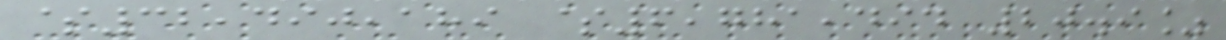$32,490,189 $6,781,494 20.9%
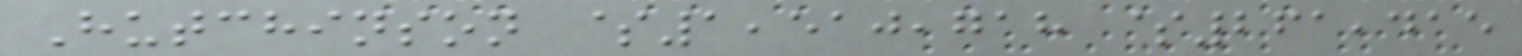Hutchinson $1,510,718 $261,415
